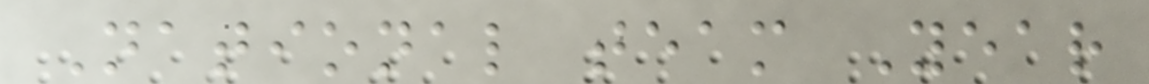National team Year
